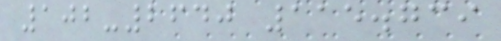102-2640 115.739
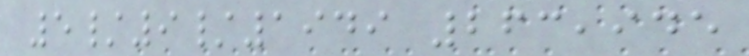5/9/1949 263,945
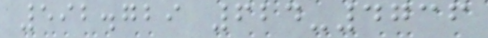592.729 624-4736
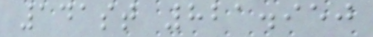141st 821.950
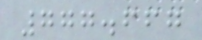777.667
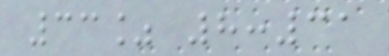33% 8:31
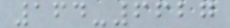164-6627
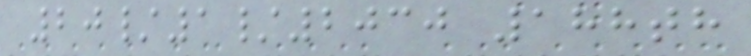20/1/2030 188th
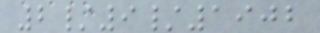2/9/1902
